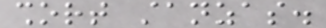short stanzas.
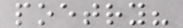poetry?
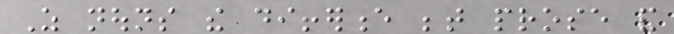As nouns the difference between prose and
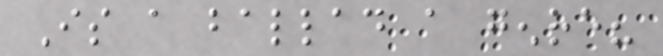Is a ballad a genre?
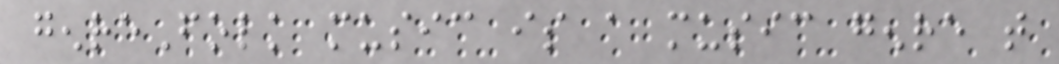genreFolk music is a music genre that
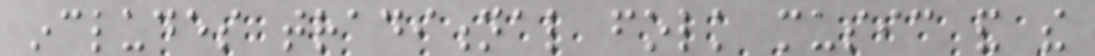includes traditional folk music and the
